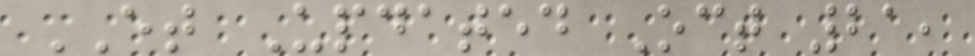ET Updated Oct 21,
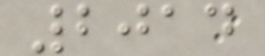2014
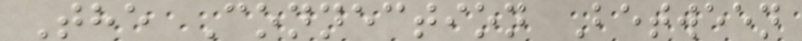The Connection Between
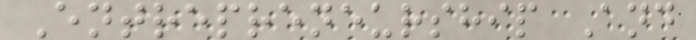Entrepreneurship And
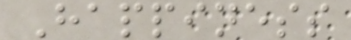Happiness
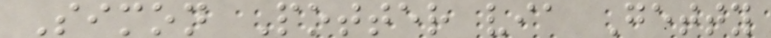Simon Potter via Getty
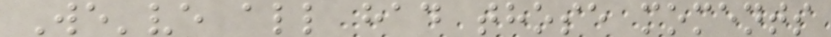We've all had those moments
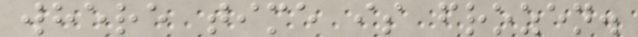where time is frozen.
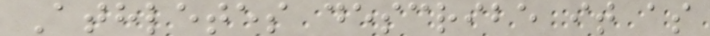Athletes describe it as
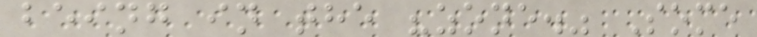being in the "zone." Some
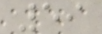59
